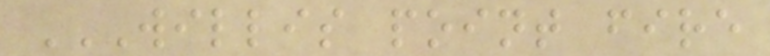WILLIS POINT FIRE
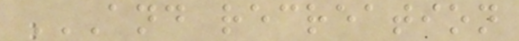AND RECREATION
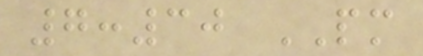7:30 PM
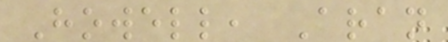Howell, Aran
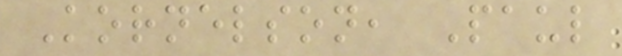Kornelson, Paul
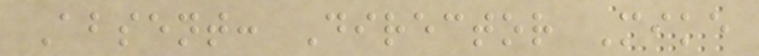Absent: Director Mike
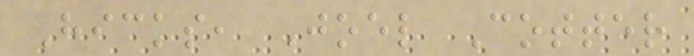Hicks, Joel Cotter
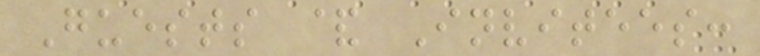Guests & Invitees:
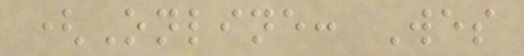(Online: Wes
